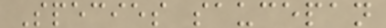Species saucepan
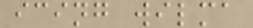icing wilma
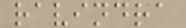ravindra
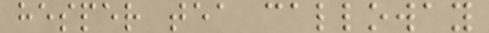hesper tea calloway
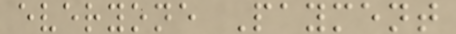everyone Payment
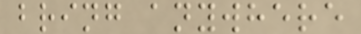bring anywhere
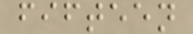fifteen
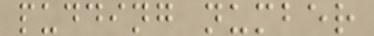pudding number
